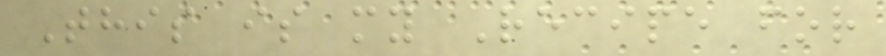This is my Recipe for
